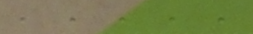, , , , ,
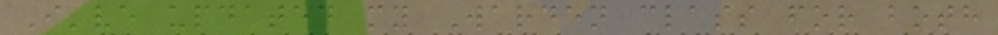I've updated my Warden class for both
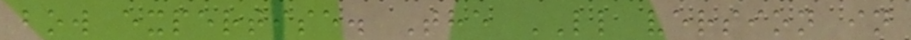bow expertise. The LL version in
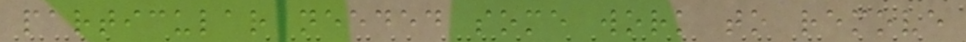particular needed some work to remove
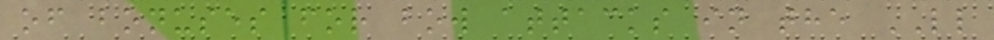of bonuses for bow attacks in the LL
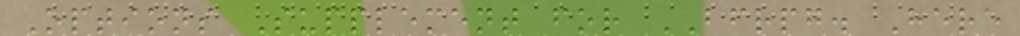Options Supplement for BFRPG. Here
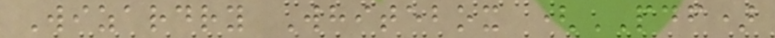Wizardry Whitebox (PDF)
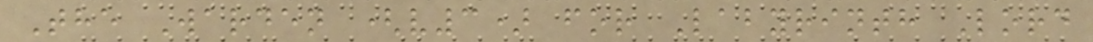The Warden (v3) for Labyrinth Lord
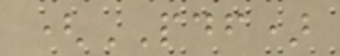(PDF)
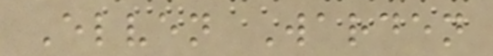Elven Warden
